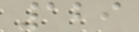129
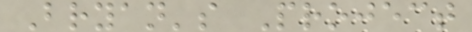Bryan's Project
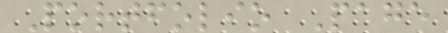Portfolio Page
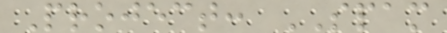Project: SPAM
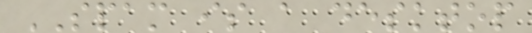SPAM is a desktop
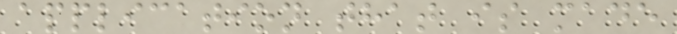application that is made
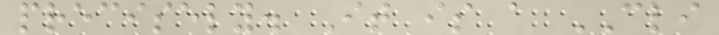precisely. It is a CLI
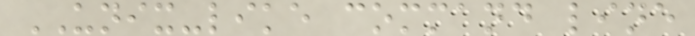UNIX-like command line
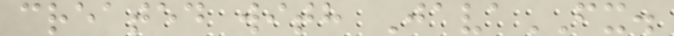created with JavaFX.
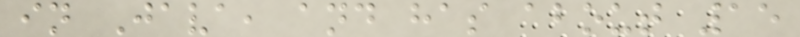in Java, and has about 15
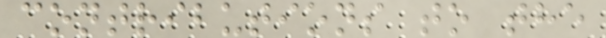contributions to the
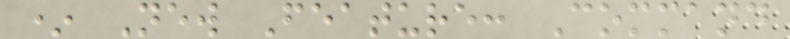* New Feature: Command
